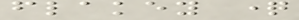flakey question
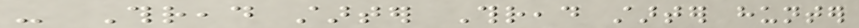- Thread starter Thread starter hunter
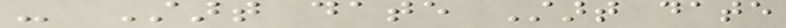- Start date Start date
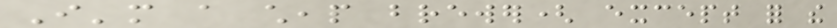I'm a cheap brewer( except for the
